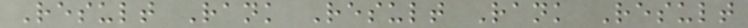Result Rank Result Rank Result
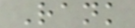Rank
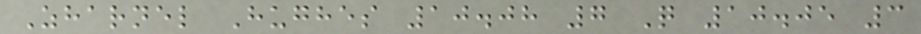Zharnel Hughes 10.08 7 Q 10.05 3
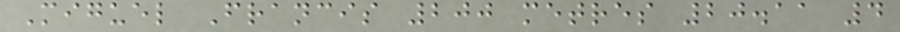Miguel Francis 200 metres 20.11 4
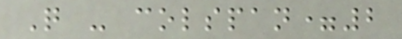Q - colspan=2
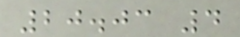20.03 4
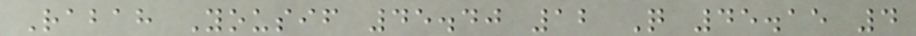Rabah Yousif 45.40 12 Q 45.15 4
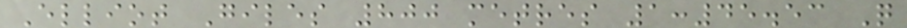Elliot Giles 800 metres 1:45.53 Q
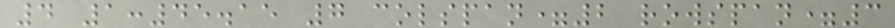4 1:45.15 7 colspan=2 rowspan=3
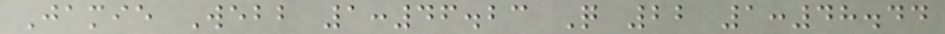Jamie Webb 1:46.23 Q 22 1:48.44
